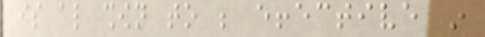is also shown to be effective in
